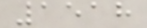1518
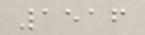1516
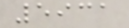5931
